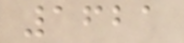1621
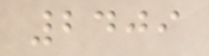2409
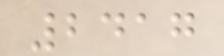2417
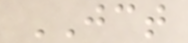JCT
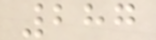287
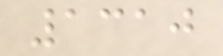1310
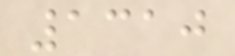1310
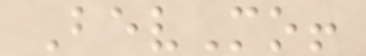BevMo!
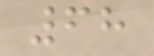68
